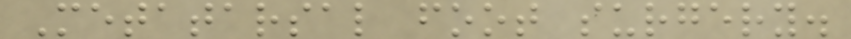Metatarsal foot surgery.
